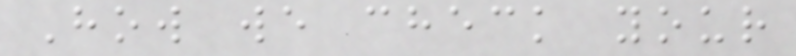How we check your
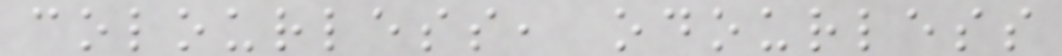colourless, odourless
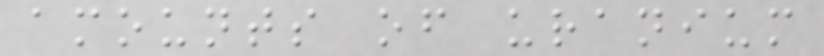amounts of uranium
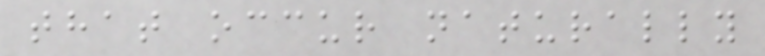that occur naturally
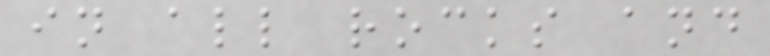in all rocks and
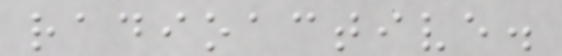radioactive.
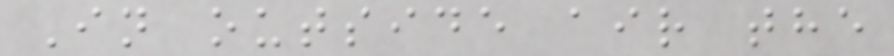In outside air the
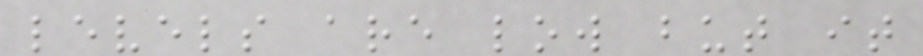levels are low but it
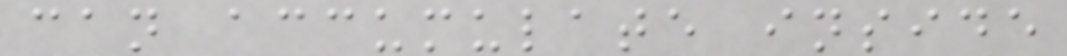can accumulate inside
